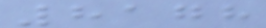8178
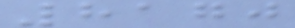8170
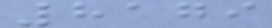8179
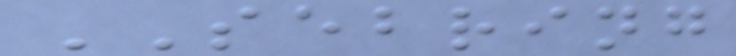SEBRING
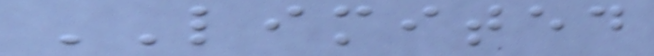LIMITED
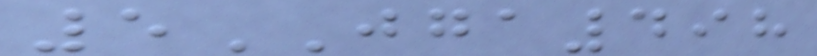5JGA498
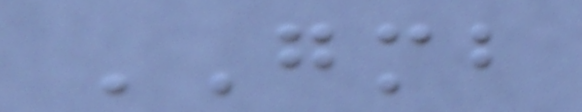GMB
